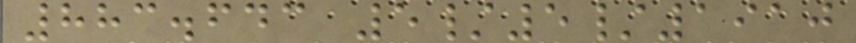883.643 5/5/1910
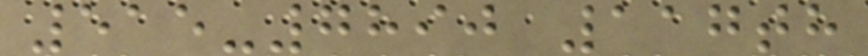515-7890 117th
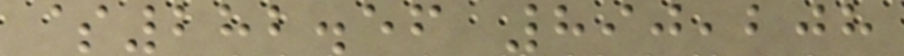$282.56 890,208
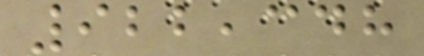922,348
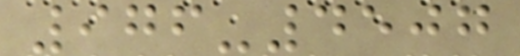976-4507
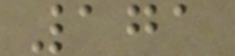171
